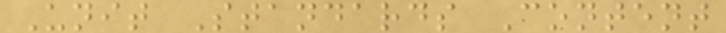Unit Standards Content
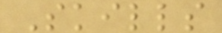Skills
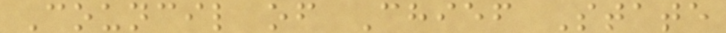Council of Chief State
